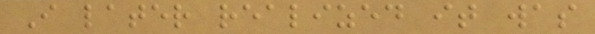I later realized it was
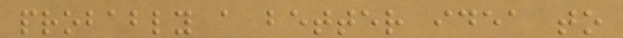probably a better idea to
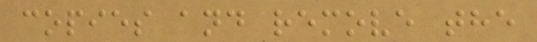copies and remove the
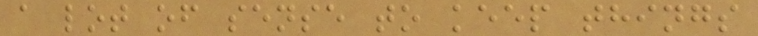a lot of sense to keep things
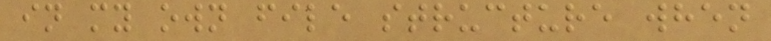in my own file structure when
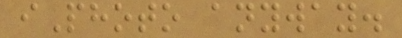iPhoto anyway.
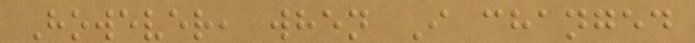However, when I changed
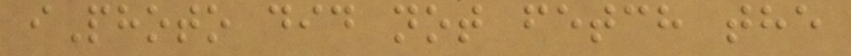iPhoto did not fetch the
